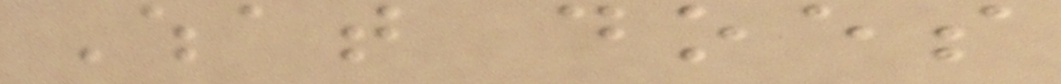What does
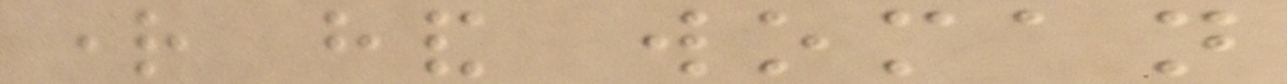right hand woman
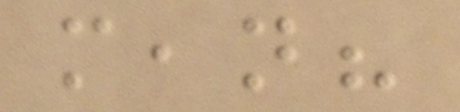mean?
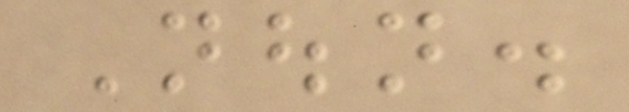Noun.
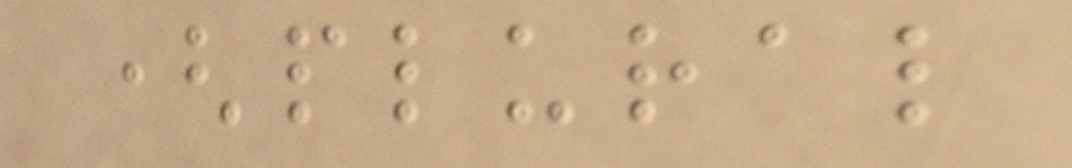(plural
